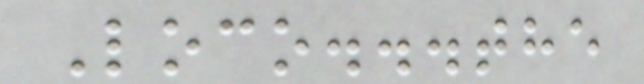Loco...the
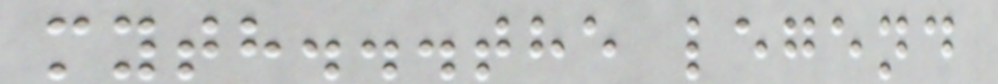myth...the legend
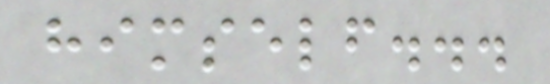himself...
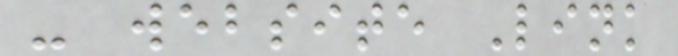- website Link
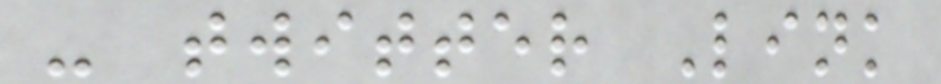- twitter Link
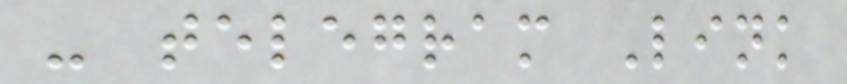- telegram Link
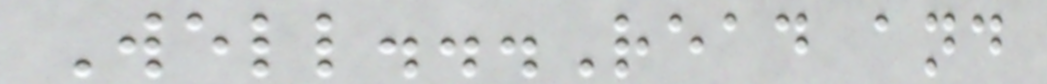Well...Read and
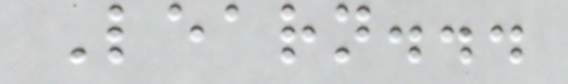Learn...
